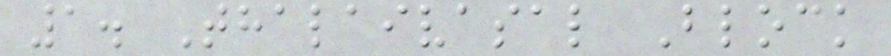1. Thalaivasal Block
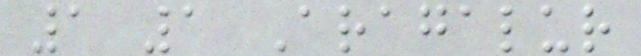1 1 Aragalur
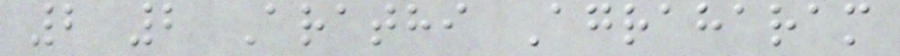2 2 Arathi Agraharam
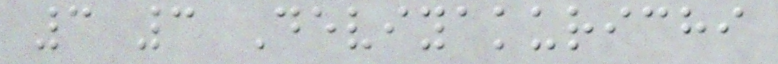3 3 Deviyakurichi
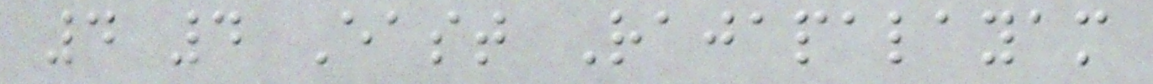4 4 East Rajapalayam
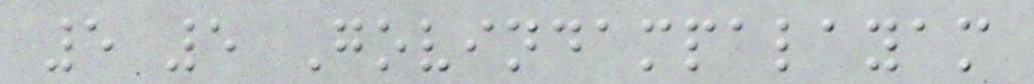5 5 Govindampalayam
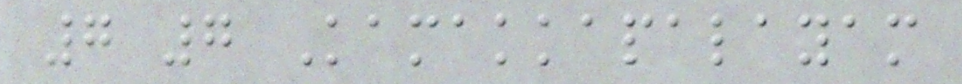7 7 Kamakkapalayam
